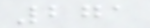271
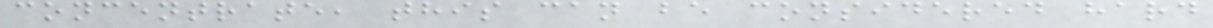concentrate, this can be considered hard
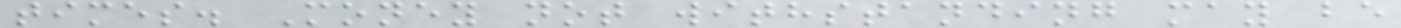times. Money not withstanding may be
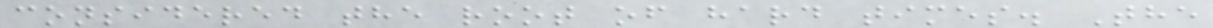considered the root of hard times. The
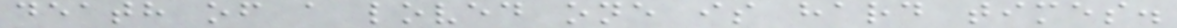death of a loved one is hard times.
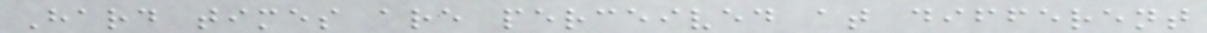Hard times are perceived at different
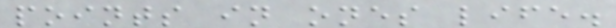points in ones life.
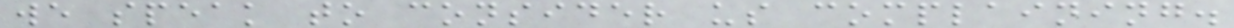we speak to consider us complaining.
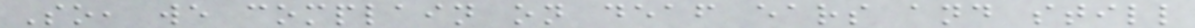So, we complain on deaf ears and still
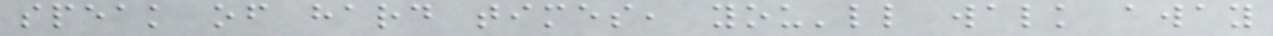speak of hard times, you'll walk away
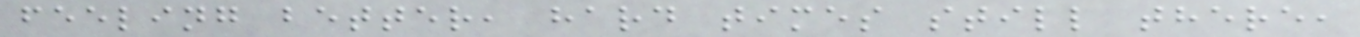feeling better, hard times still there,
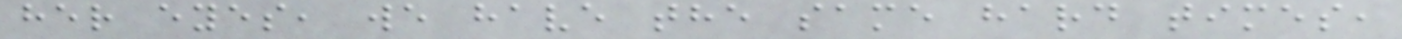her eyes, we have the same hard times,
